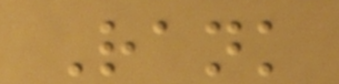Rank
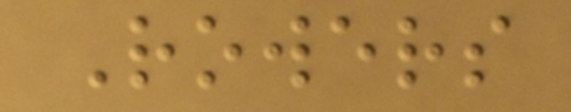Rowers
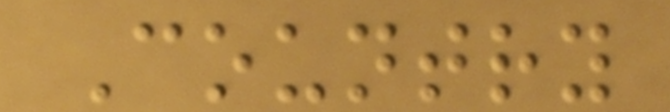Country
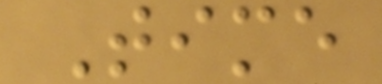Time
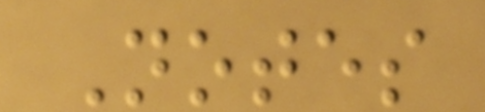Notes
